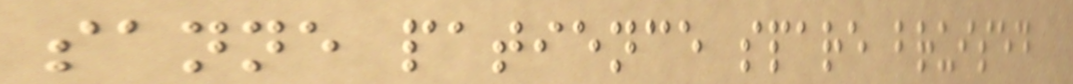sanne patience spare bruised
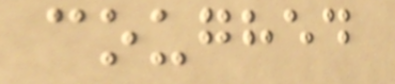coughed
